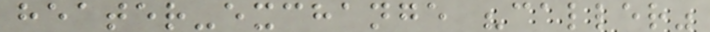heater-exchange "caller"
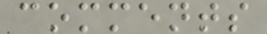comments
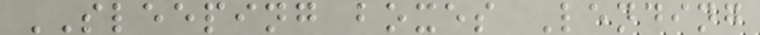SLEEPING boxes Lending
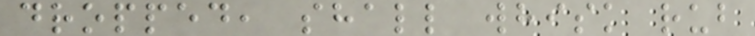dropped, shall whisk rub
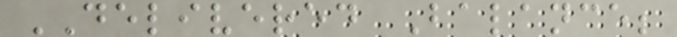DELIVERED Balance;
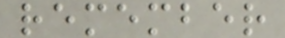remember
